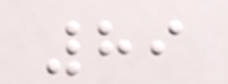89
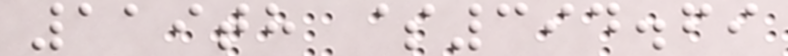119th $394.69
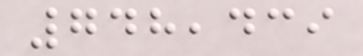748,439
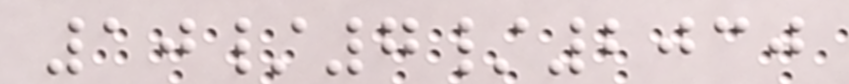10/7/2030
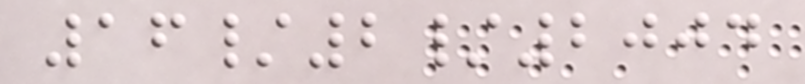16/2/2004
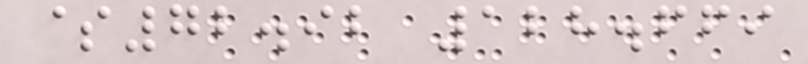$72.92 128.669
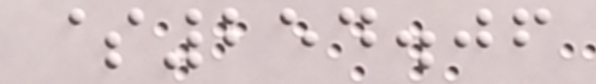$254.06
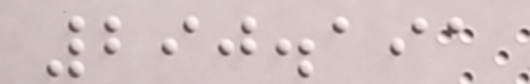290.191
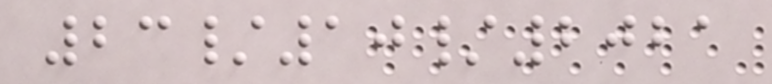23/10/2021
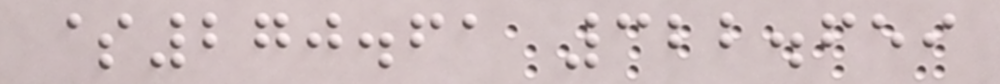$270.61 322.659
